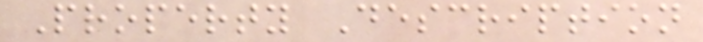Property Description
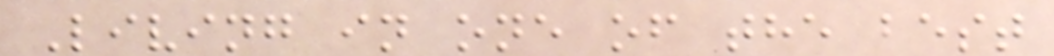Living in one of the best
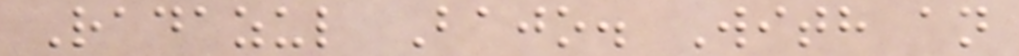Radazul Bajo. With an
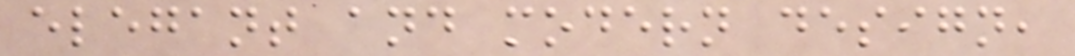elegant and modern design,
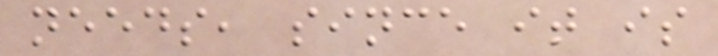needs, since it is
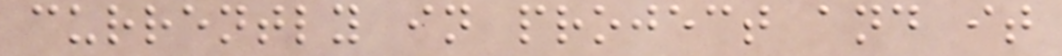currently in project and it
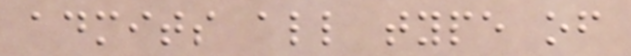admits all type of
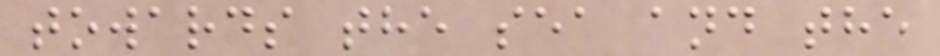towards the sea and the
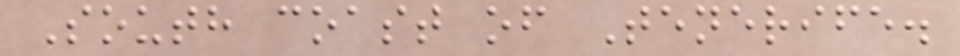South coast of Tenerife.
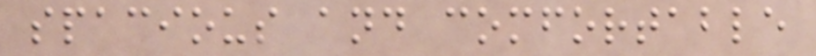spacious and comfortable
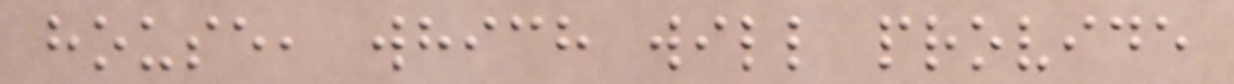house, which will provide
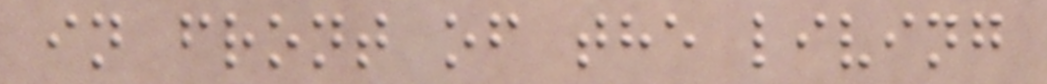in front of the living
